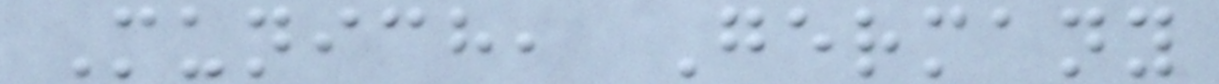Munich, Germany
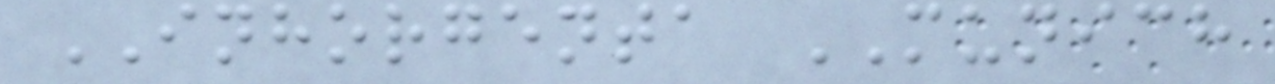INHORGENTA MUNICH
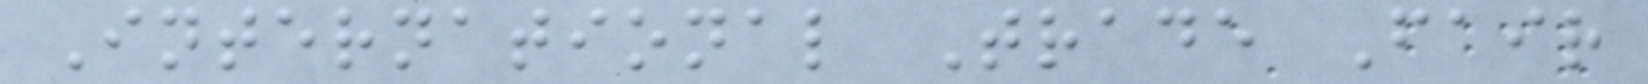International Trade Fair
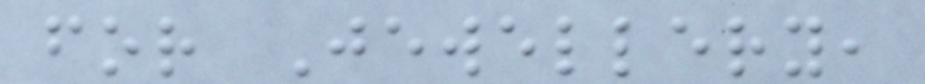for Jewellery,
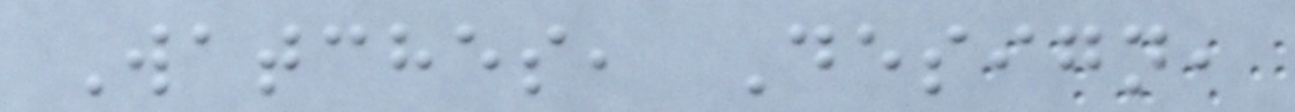Watches, Design,
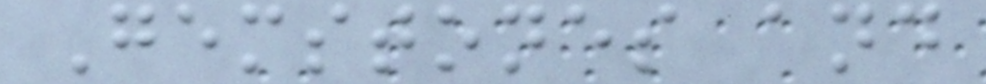Gemstones and
